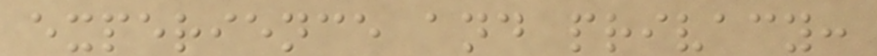experience and privacy:
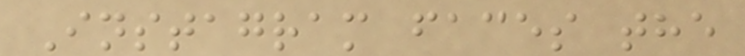Instagram faces the
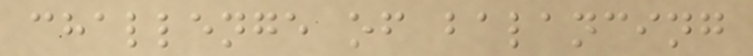challenge of balancing
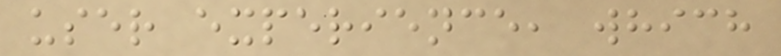user experience, which
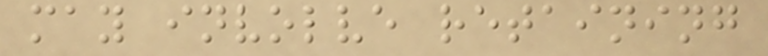may involve retaining
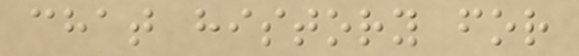chat history for
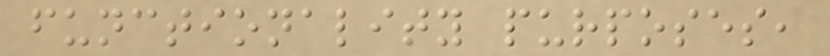functionality purposes,
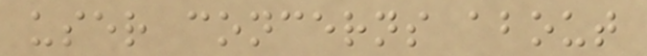user concerns about
